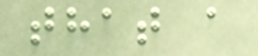that a
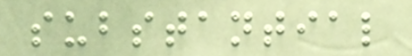substantial
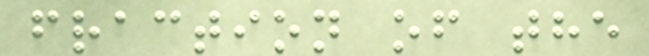fraction of the
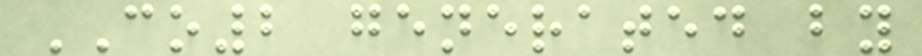CO2 generated by
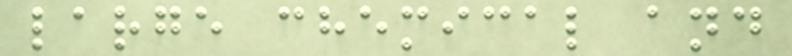large chemical and
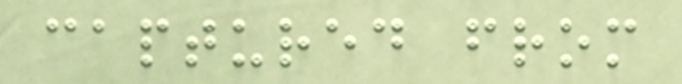captured from
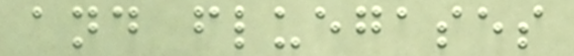and fluegases
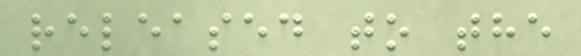released to the
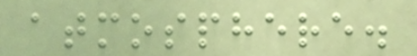atmosphere.
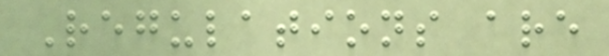Regulations are
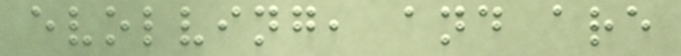evolving, and are
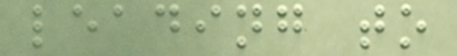leading to
